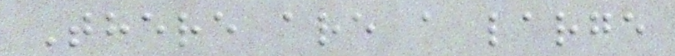There are a large
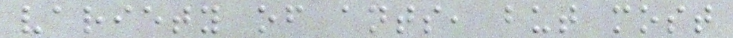variety of ants, but most
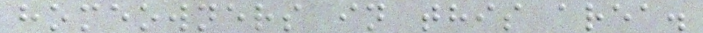homeowners in this area.
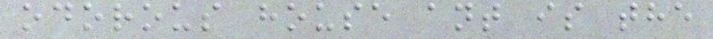odorous house ant is the
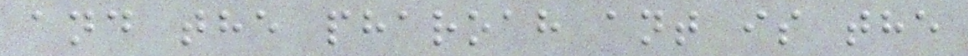and the pharoah ant is the
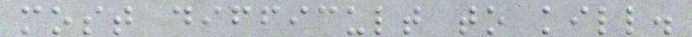most difficult to kill.
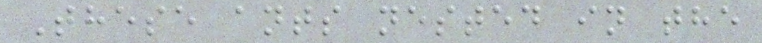These ants nested in the
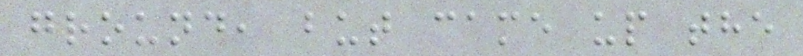ground, but came up the
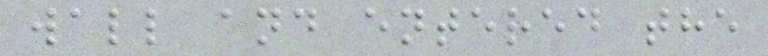wall and entered the
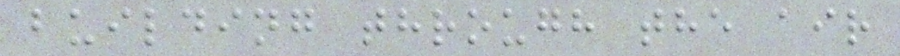building through the air
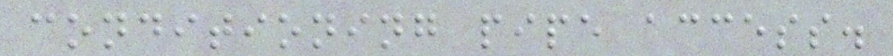conditioning pipe access.
